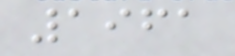1961
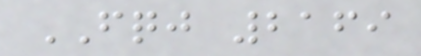FQJ 2169
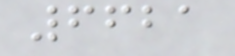6621
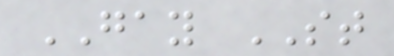GAY ST
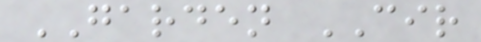GARDEN CIR
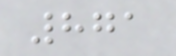871
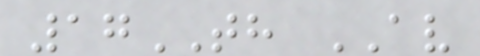17TH AV
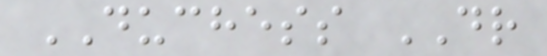DUCHESS DR
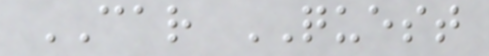CAR QUEST
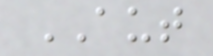AUT
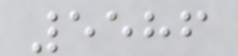5586
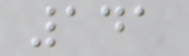141
